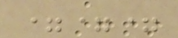===
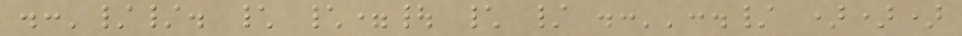.:'//. \ \=| \ / .:'':./ )))
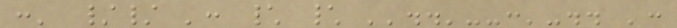:' // ': \ \ ''..'--:'-.. ':
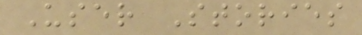User Stories
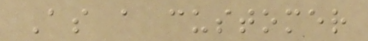As a customer
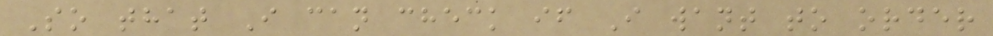So that I can check if I want to order
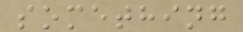something
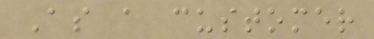As a customer
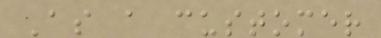As a customer
